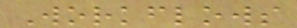Workflows
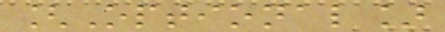[Optional]
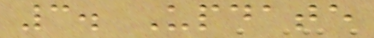3. Update
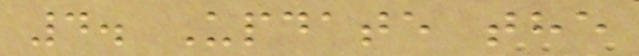4. Update the
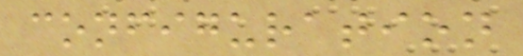configuration
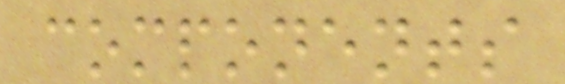components
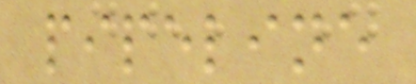pipeline
